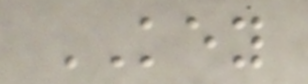KEY
